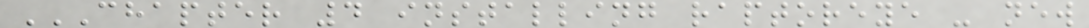CHAPTER 4 INSTALLING RAPTOREYE - NEW
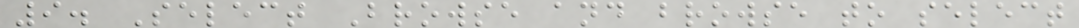9. Select Browse and browse to select
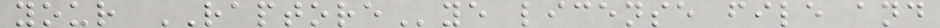your RAPTOREye license file and
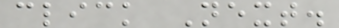click Next.
